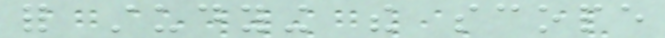for studying the scope
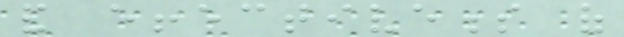and effectiveness of
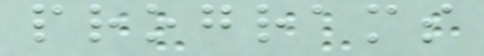programs
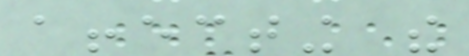affecting the
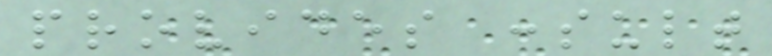provides consult
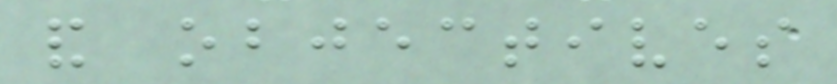and objectives
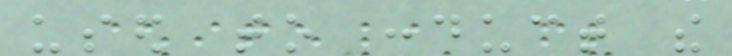used to conduct the
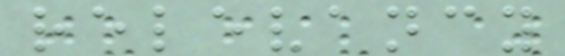relevancy
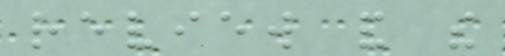review and the
